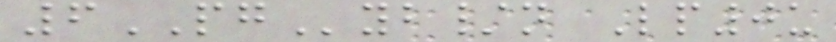6PGyb/n Lp0u
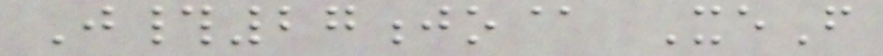J#27jo@ XeF
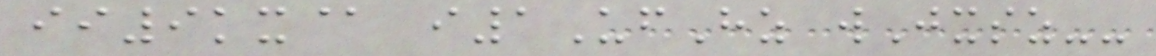ii9kx@ i1UfHz wJxsz--
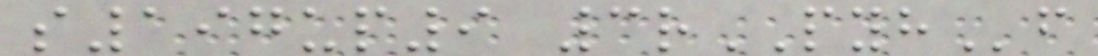s197up9 3rPYHf
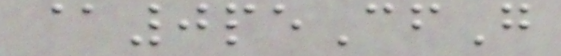@0peCfG
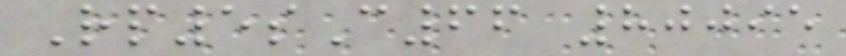Rp5sC66 80095
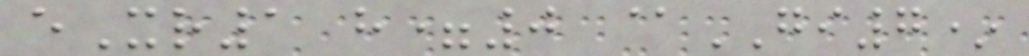eXr1 h=0 @GI7*
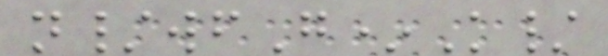n/wfG*K/
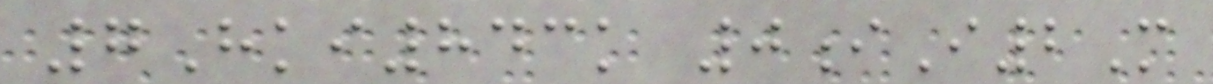7Hki843k 0iI2M
